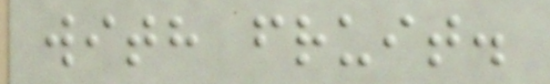with fruit.
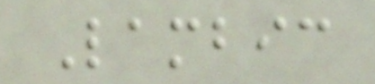Lambic
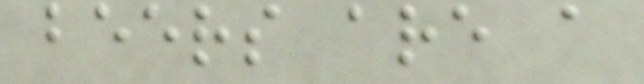beers are a
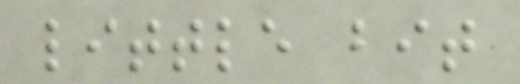little bit
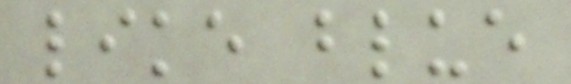like blue
